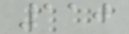110
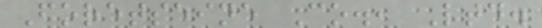Foretseine Co., Ltd.
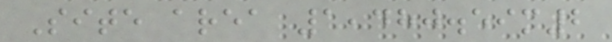Site area 1,480.59m2
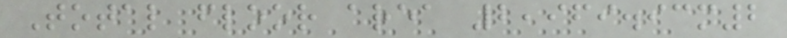Total floor area 2,969.93m2
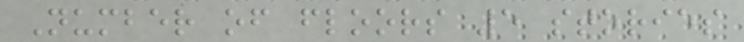Number of floors 5 stories
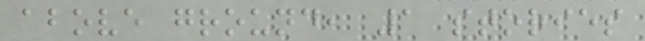above ground, 1 stories
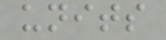units
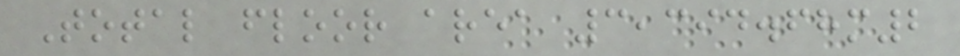Total floor area 3,394.68m2
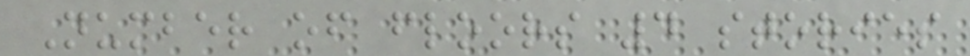Number of floors 4 stories
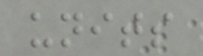units
